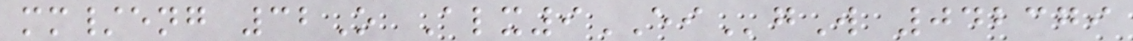mm/eng 32O Alx9EIgW 042379
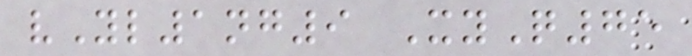vYl1ng9 XyQ75
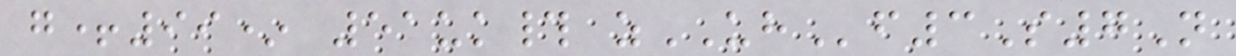g+99* 51uk# zUHf3S7N
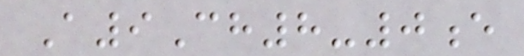A9Ch8-0e
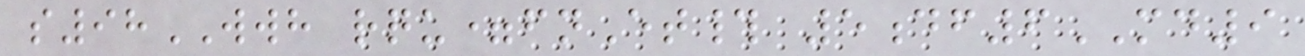s98WWH rqu=fnEt# 5df6MD9
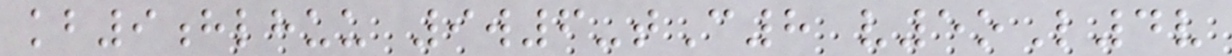kb9hlhuu 9w6-tC8 v5oL4v
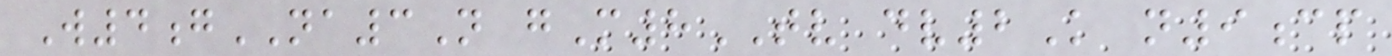W4gNA3N gM8TV dv2K n9cp
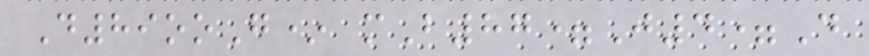D89ooG* mB87=J4=D
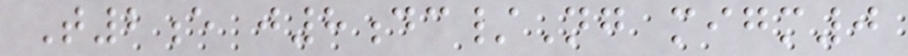T2e j8dc/Ng migm0
